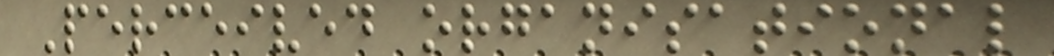Perceived organisational
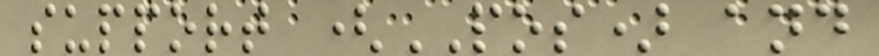support (POS) and
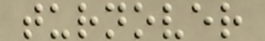turnover
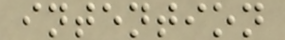intention
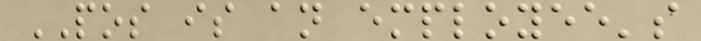POS is an employee's
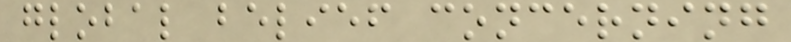global belief concerning
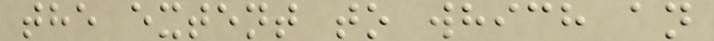the extent to which an
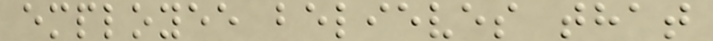employee believes that
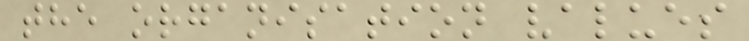the organisation values
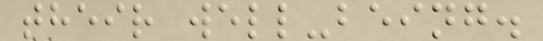their well-being.
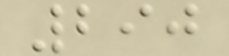290
